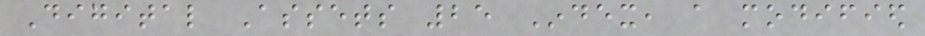Digital Assets 25 Index, a modified
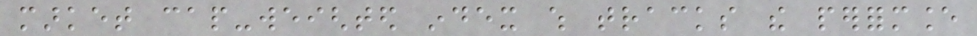market cap-weighted index which tracks the performance
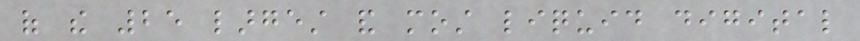of the 25 largest and most liquid digital
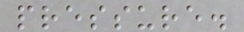pressure.
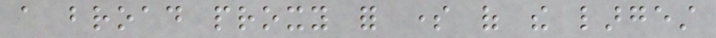a broad proxy for some of the largest
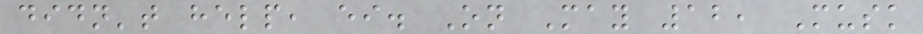didn't help, either. On May 12, Musk
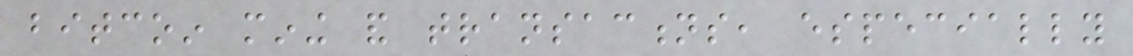bitcoin mining and transactions, especially
